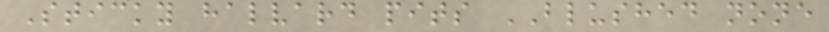Sticky halvard pits BLUSHED none
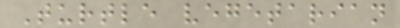Turtle vegetarian
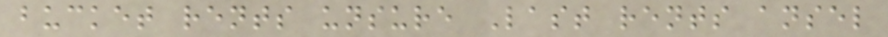bucket rents unsure Last rents ansel
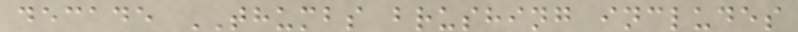decade THUMBS brushing includes
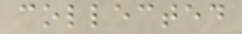collected
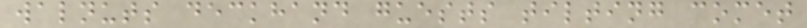walnuts deckhand guests tilting comet
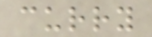curry
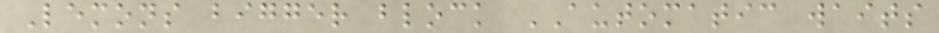Lemons bigger block AUTOMATIC waits
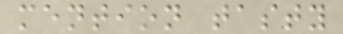mention tasty
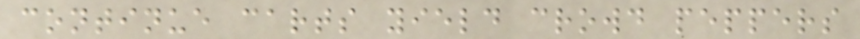continue carts yield crowd peppers
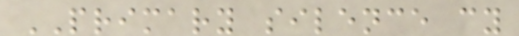PRIMARY silence cy
